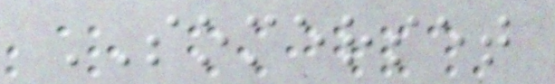SOMERSET
